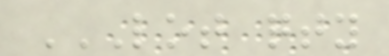LOT QTY
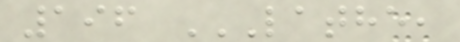196 LATHE,
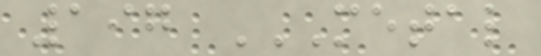197 METAL
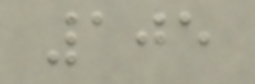105
